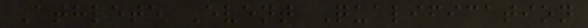Athlete Event Qualification
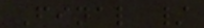Final /
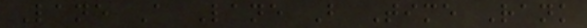Lane A Lane B Time Rank
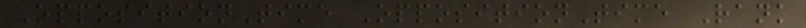OppositionTime OppositionTime Rank
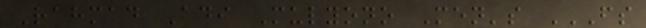Rahmad Adi Mulyono Men's FS
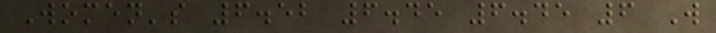Women's 6.52 6.45 6.45 6 W
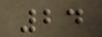24
